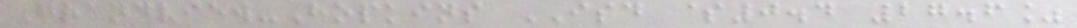Grandview-Hopkins ISD $0.4 27.6%
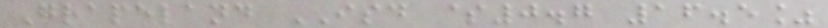Grapeland ISD $0.7 16.5%
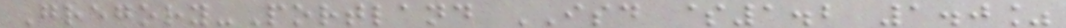Gregory-Portland ISD $1.2 1.0%
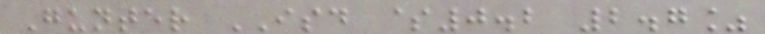Gunter ISD $0.2 2.7%
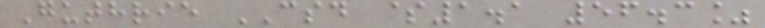Guthrie CSD $1.1 56.3%
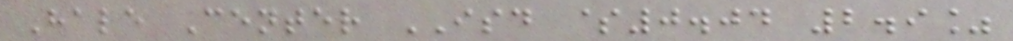Hale Center ISD $0.04 2.9%
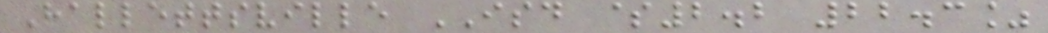Hallettsville ISD $2.2 22.3%
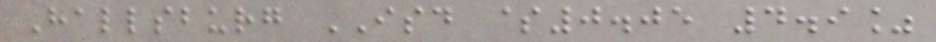Hallsburg ISD $0.05 4.9%
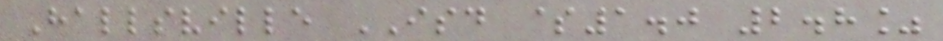Hallsville ISD $1.0 2.8%
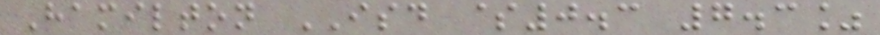Hamilton ISD $0.3 7.3%
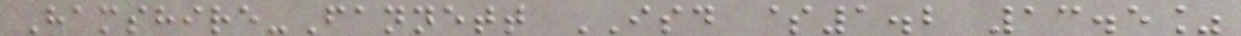Hamshire-Fannett ISD $1.2 13.5%
